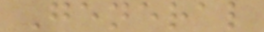General
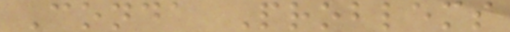Conda Problems
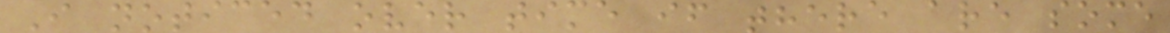I noticed over time if there are some
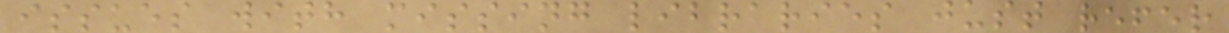issues with missing libraries just refer
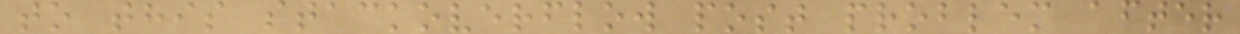to this stackoverflow post problem after
